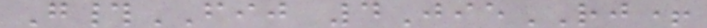G#FIJ 4JieRJ+
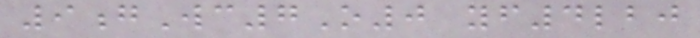9gWc7O0 yf4lbj
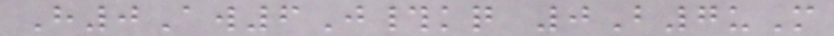H0Aw6J#kq 0B7uM
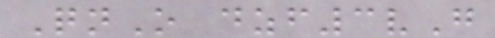QnO dzf3vG
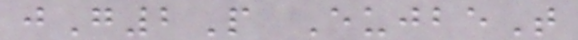jG2P EujbeT
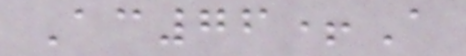Ac76+A
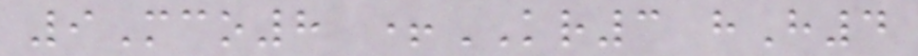9Mco8 +KR3 hH4
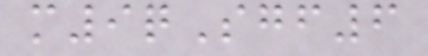m9qSgf6
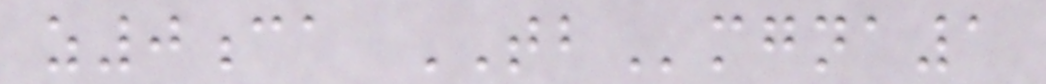z0ca TBmgna1
